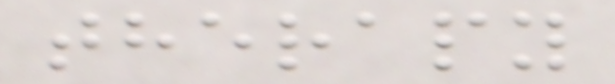therapy
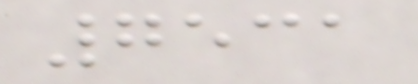7531
